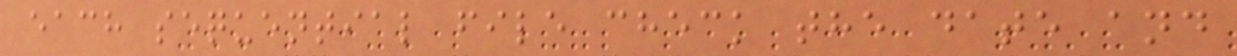each sequential file check the date and
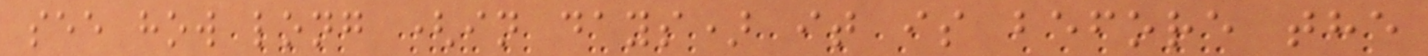see how long (in days) it is before the
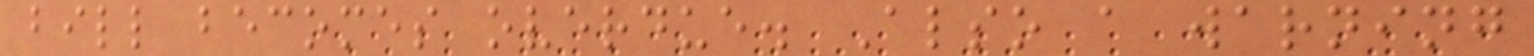bill becomes overdue. Also a warning
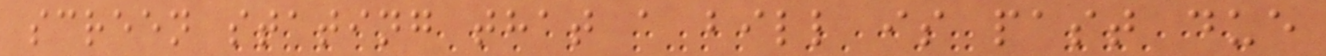screen stating that a bill is past due
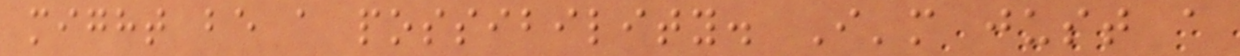might be a possibility. I'm just a
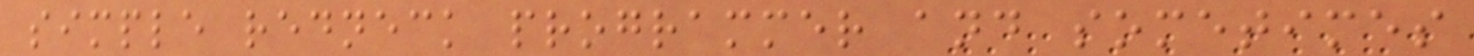simple redneck programmer and sometimes
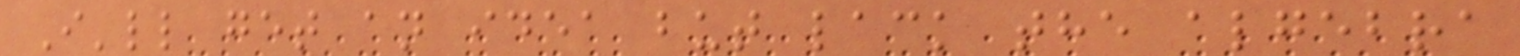I'll get an idea but lack the algebra
